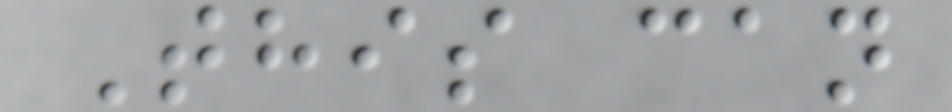This can
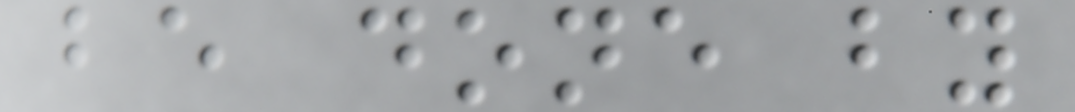be done by
